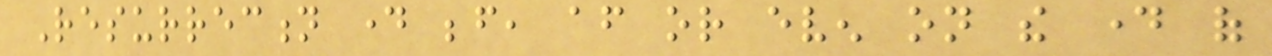Resurrection day before, after or even on the day of
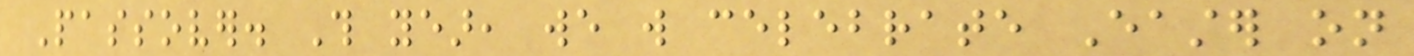Passover. This year, we will celebrate Easter on
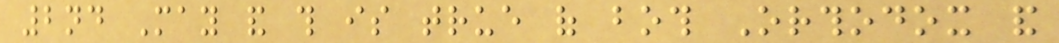2nd May and this is true of both Orthodox and
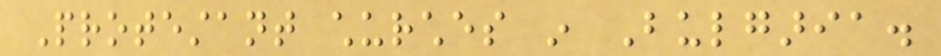Protestant churches in Bulgaria.
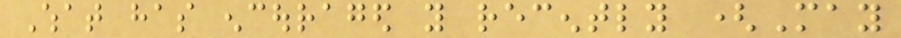What has encouraged you recently (May
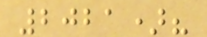2021)?
